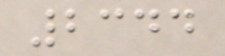2344
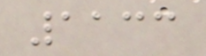1133
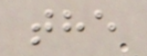the
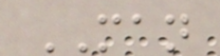MAN
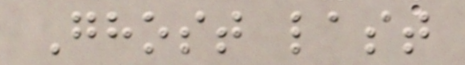Ghost last
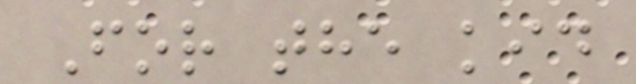For the kid
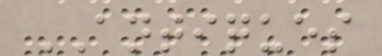ANTIQUES
